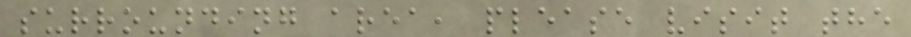surrounding area, please visit the
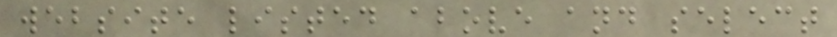website listed above and select
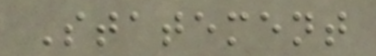Statement
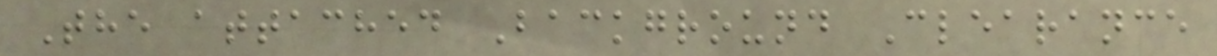The attached Background Clearance
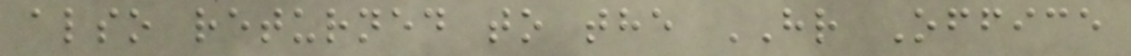also returned to the HR Office
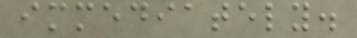immediately.
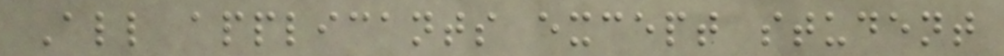All applicants except student
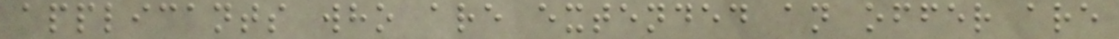applicants who are extended an offer are
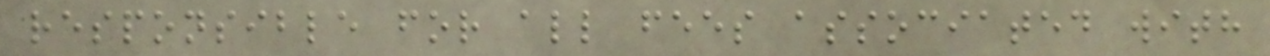responsible for all fees associated with
